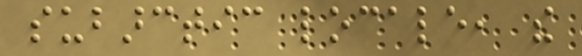subarctic locale, the
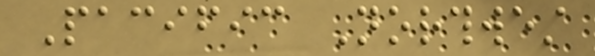Pacific Northwest
